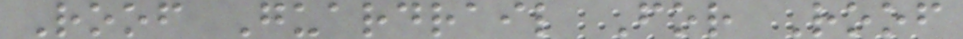Roof Guardrail For Roof
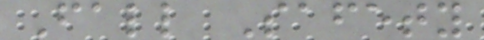Fall Safety
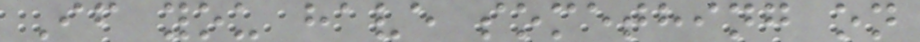If you have something on
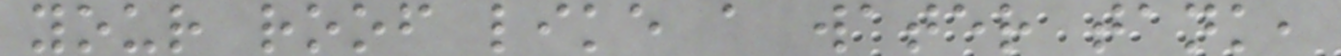your roof like a water tank,
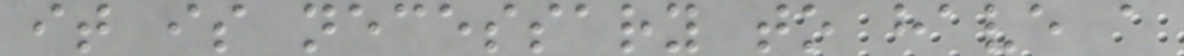it is necessary to have a
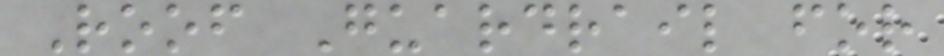Roof Guardrail for
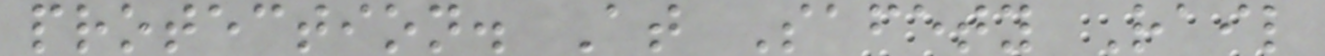protection. At Safety Rail
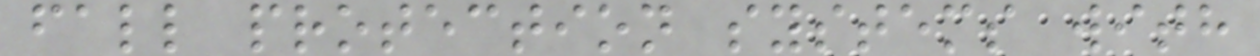fall protection systems with
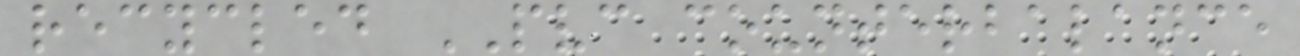recycled PVC counterbalance
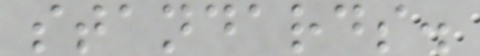standards.
